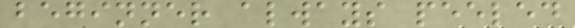beginner always peeled
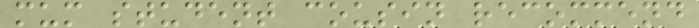mum student cousin recommend
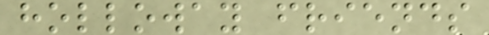holloway friends
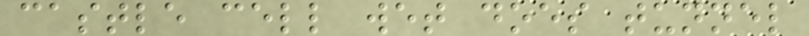castle cell wet does tunnel
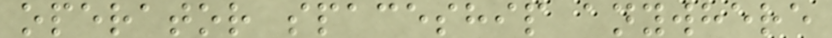operator spaceship anywhere
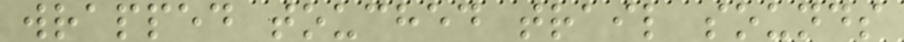wrapped touched trail sounds
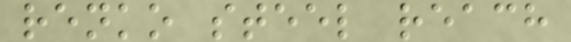renko steel reach
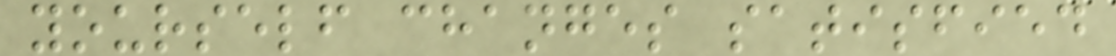yourself changes satisfied
